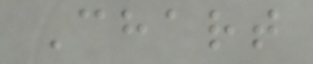Chart
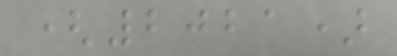(2021)
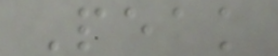Peak
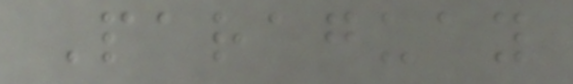Paraguay
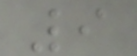9
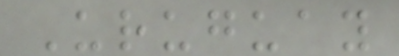Uruguay
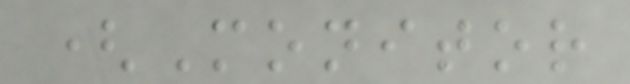(Monitor
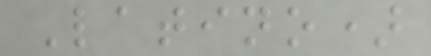Latino)
